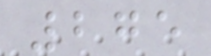275
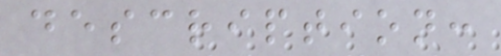description:
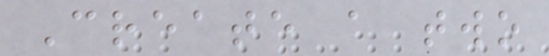Create a two
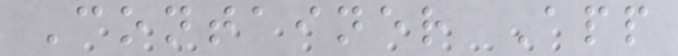Container App
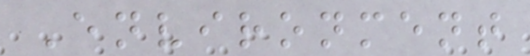Environment
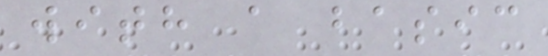with a basic
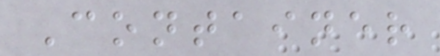Container
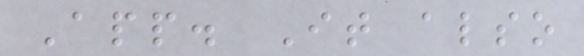App. It also
